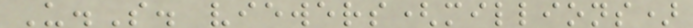U.S. viewers(millions)
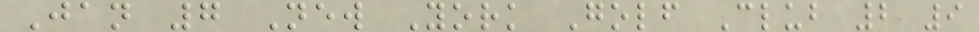Jan 7 New York Golf Club 2 9
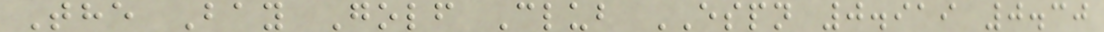The Bay Golf Club ESPN 0.919 0.30
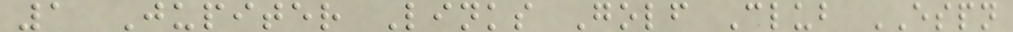1 Jupiter Links Golf Club ESPN
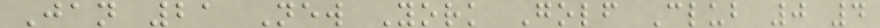Jan 21 New York Golf Club 0 4
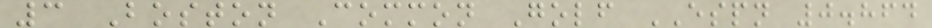3 Boston Common Golf ESPN 0.864
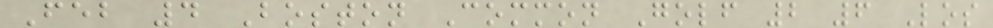Feb 4 Boston Common Golf 2 6 Los
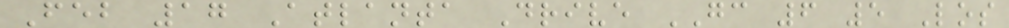Feb 17 Atlanta Drive GC 6 5 Los
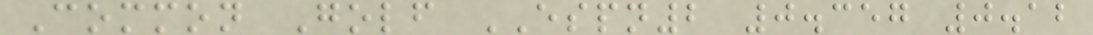Common Golf ESPN2 0.357 0.12
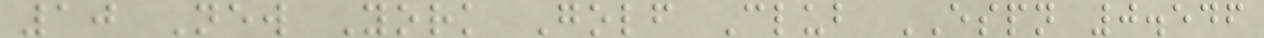10 New York Golf Club ESPN 0.546
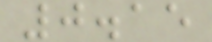0.15
